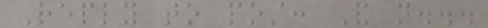Reply to post: And not...
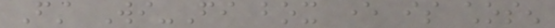First Wi-Fi box ever is chosen
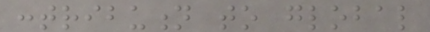contribution to global
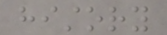history
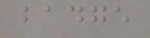badge
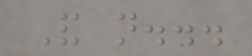And not...
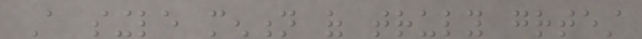A single mention of truly greatest
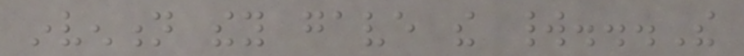invention they gave the world...The
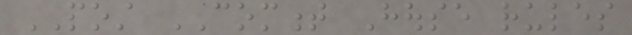POST COMMENT House rules
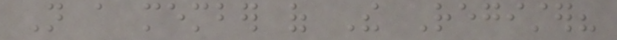Not a member of The Register?
